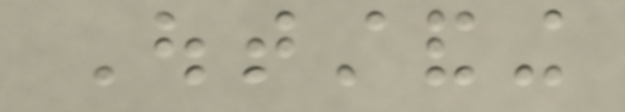Outstanding
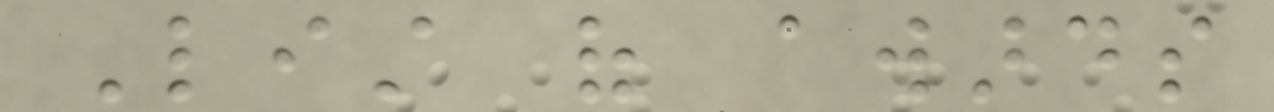List of awards
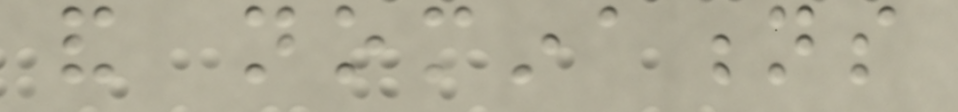and nominations
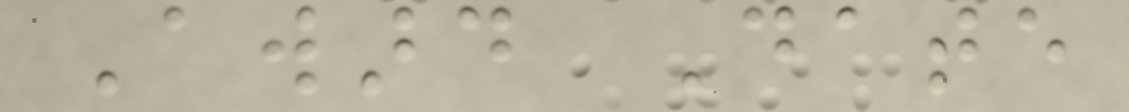Award Date
